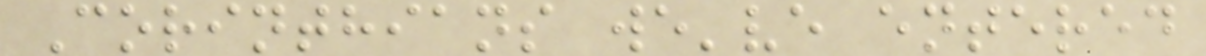Corinthians we've entered
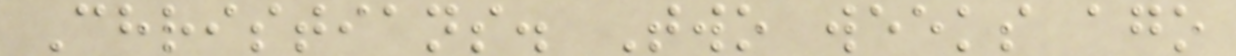Christians. Two weeks ago
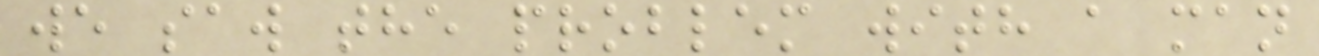we saw the problem with a man
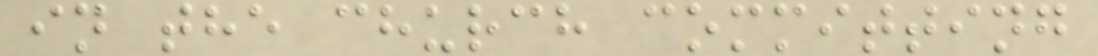in the church committing
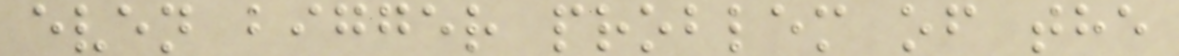even bigger problem of the
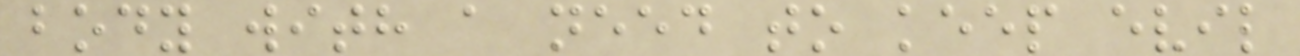body with a need to keep evil
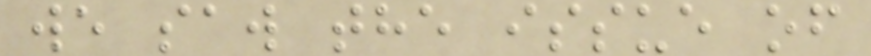we saw the issue of
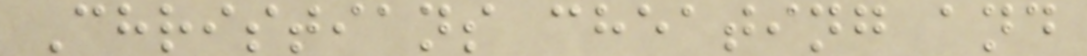Christians cheating and
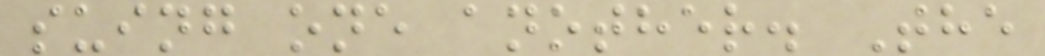suing one another. The
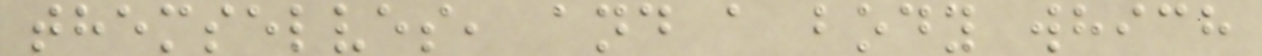themselves, and a body which
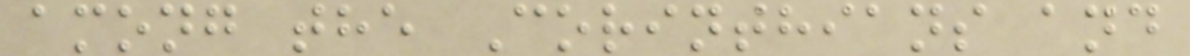among the Corinthians and
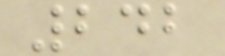242
